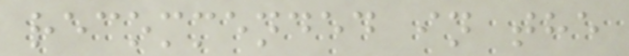recommended in the
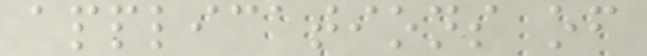applications of
